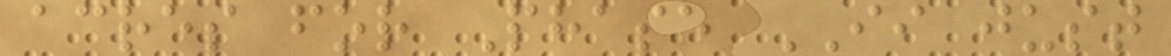acres for Phase II just
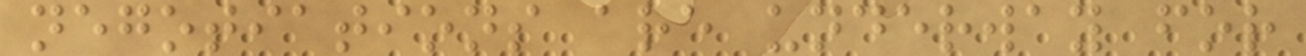negotiations are underway for
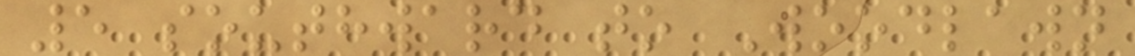5 southward to Woodlawn
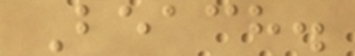Beach.
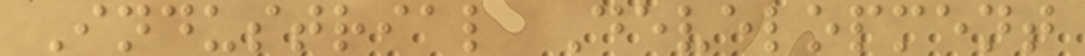Industrial Development
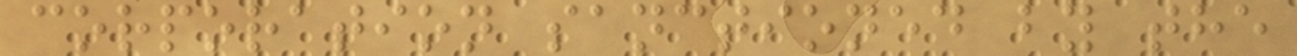corporation sanctioned by the
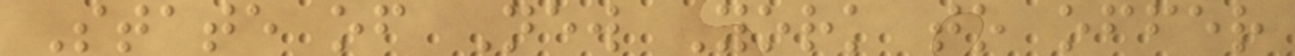State of New York to offer
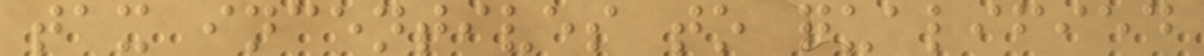tax incentives to qualified
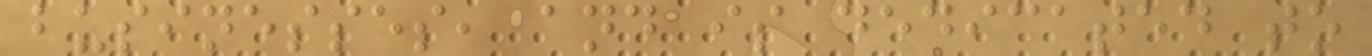businesses, and is dedicated to
